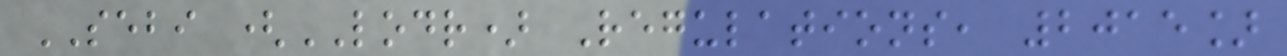SEBI (LODR) Regulations, 2015]
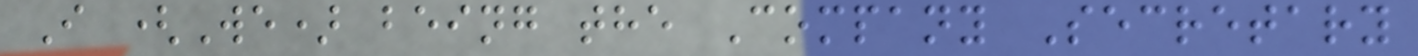I (We) being the Company Secretary
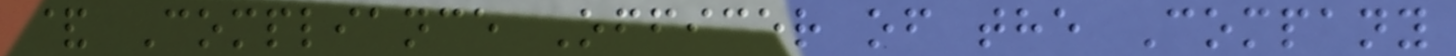& Compliance Officer of the Company
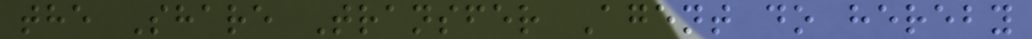the Share Transfer Agent do hereby
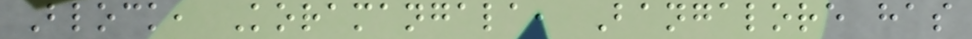Block, Koramangala, Bangalore has
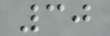30
